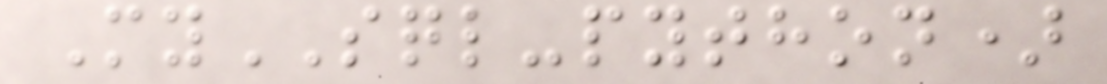MySQL-python)
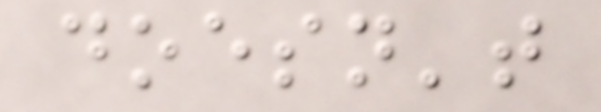doesn't
